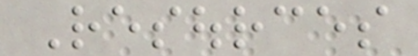Resources
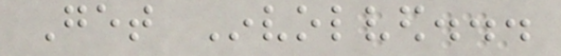Get Involved...
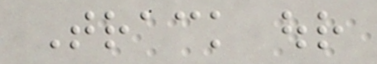Track our
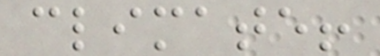climate!
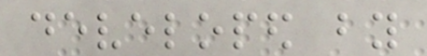developed by
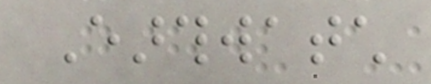Earthwatch
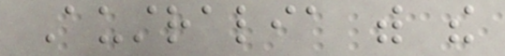Australia with the
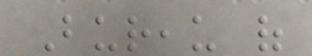Bureau of
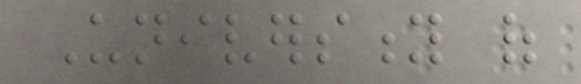University of
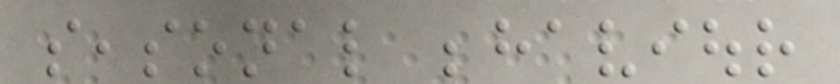seasonal behaviour
